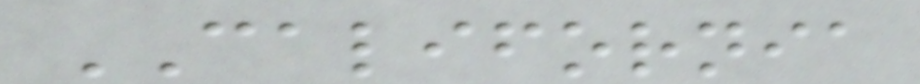CALIFORNIA
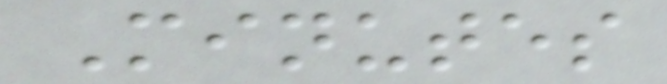Minutes
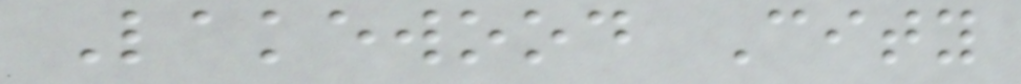Lakewood City
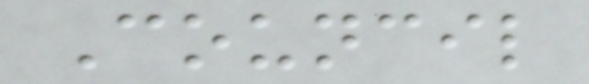Council
